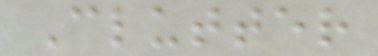Clutter
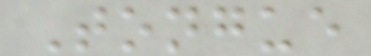Tongue
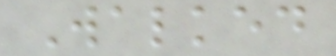Walked
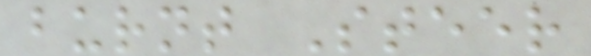burnt Steer
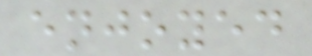enjoyed
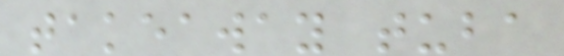takeaway tuba
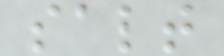salt
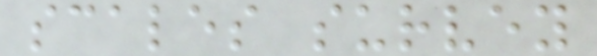scales survey
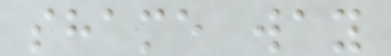shame way
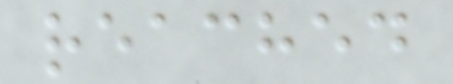reached
